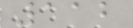112
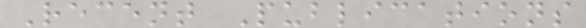Recent Publications
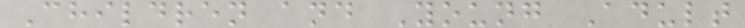Children and Young Adult
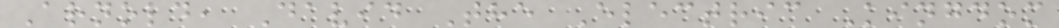Arnold, David The Electric Kingdom
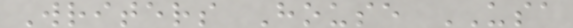Writers House USA
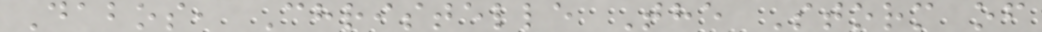Dabos, Christelle The Storm of
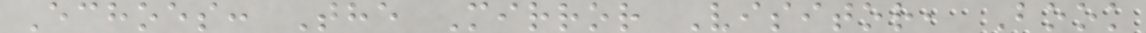Echoes: The Mirror Visitor, Book
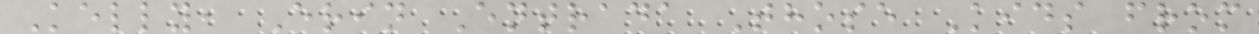Kelly, Erin Entrada Those Kids from
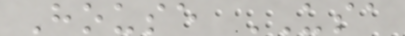House USA
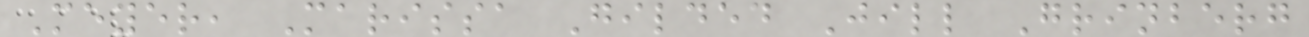Meyer, Marissa Gilded Jill Grinberg
